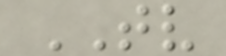TV
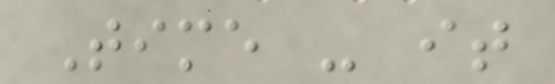Time - it
